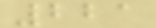221
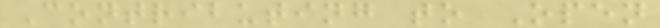Contributing to Open
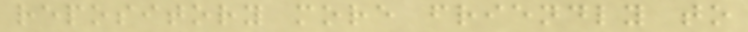repository more friendly to
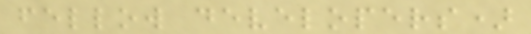fellow developers)
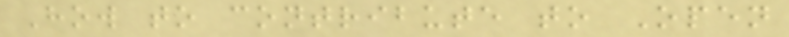How to contribute to Open
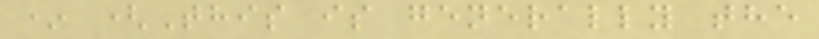* (This is generally the
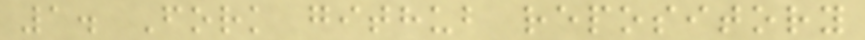1. Fork github repository
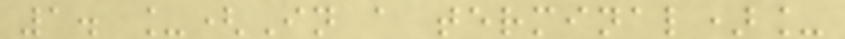1. _(In a terminal)_
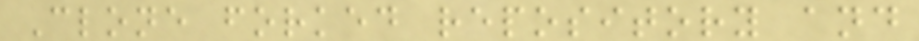Clone forked repository and
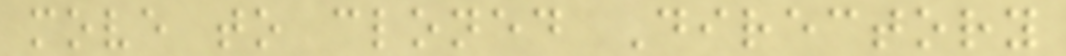move to cloned Directory
